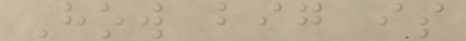How big is
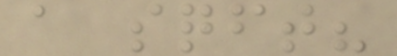a sqft?
